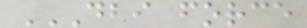DBI FORCE
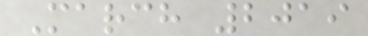March 2019
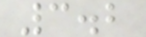3.2
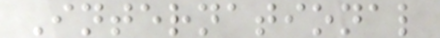International
